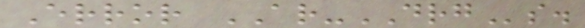Error AR-DRGs.
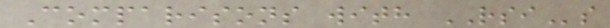Comparisons with RSIs
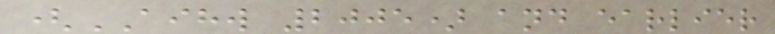(AIHW 2005) and earlier
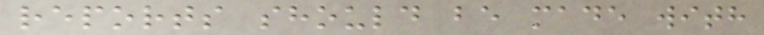reports should be made with
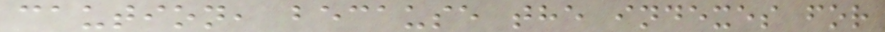caution, because the indexes for
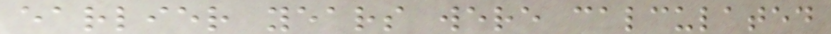earlier years were calculated
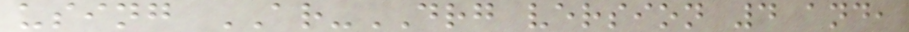using AR-DRG version 4 and,
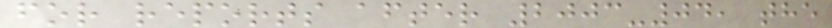for reports after 2003-04, the
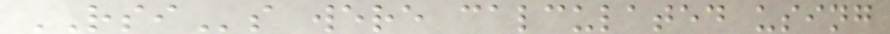RSIs were calculated using
